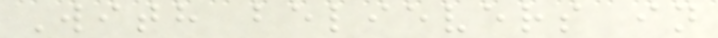With believers in
